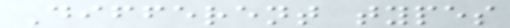Different types
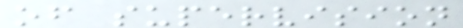of supervision
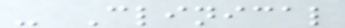- Clinical
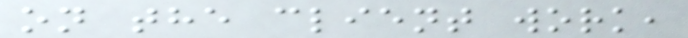on the client work,
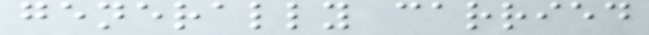generally carried
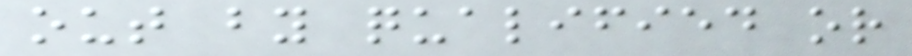out by qualified or
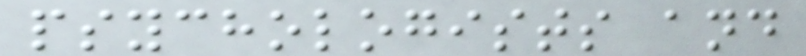psychologists and
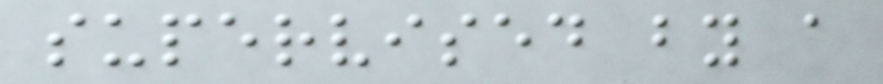supervised by a
